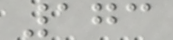173
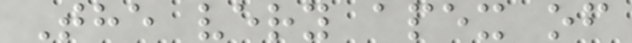The very apex of
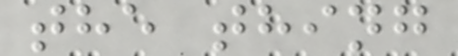the thing
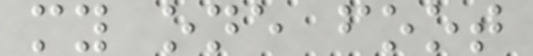my one foot
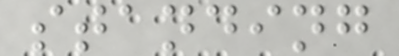standing
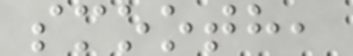smooth,
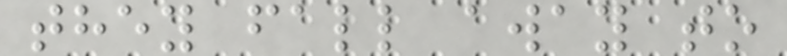they fall away to
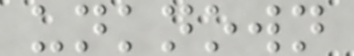unknown
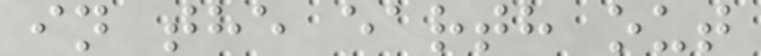in the earth out
